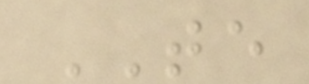TE
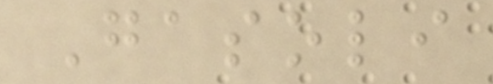Gasoli
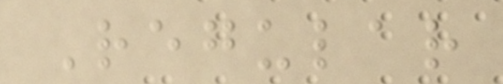Regular
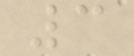3
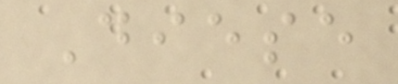Diese
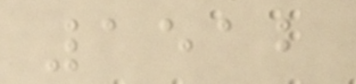1512
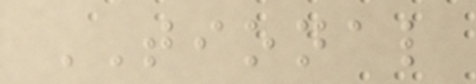TIONAL
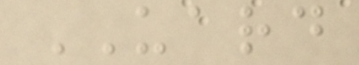UARD
